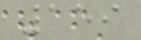159
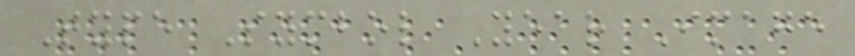Type Symbol Year Image
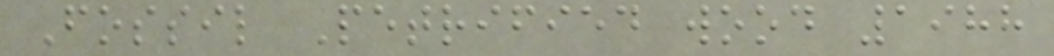Fossil Petrified wood 1988
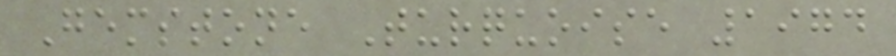Gemstone Turquoise 1974
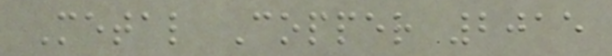Metal Copper 2015
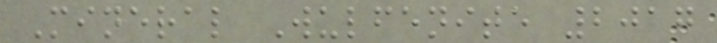Mineral Wulfenite 2017
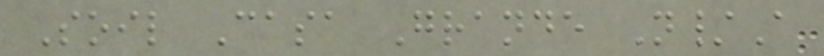Soil Casa Grande N/A
